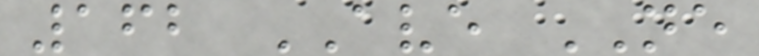162 AVE NE
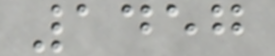1457
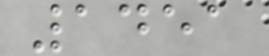1451
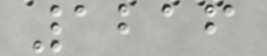1216
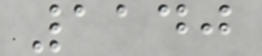1140
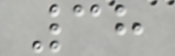38
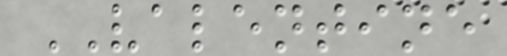VALENTINE
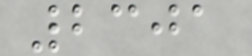2301
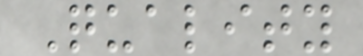Quality
